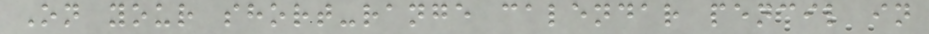On your short-range calendar pencil in
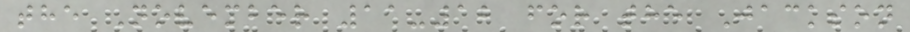the November 11-12 for the Jackson
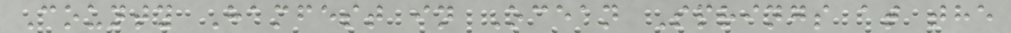County Hamfest in Ocean Springs at the
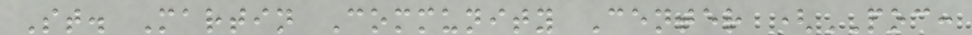St. Martin Community Center (POC:
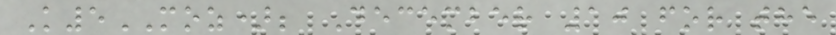K5MOZ); December 10 for the
